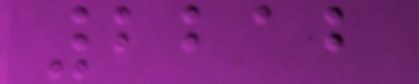2212
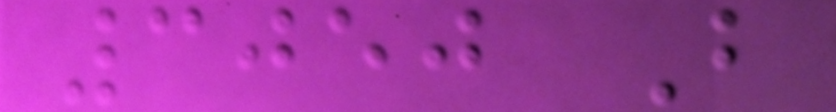3050 B
